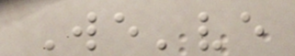We've
